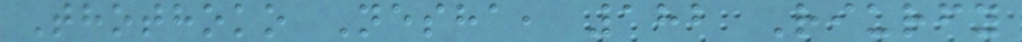Thothoko Nesha, 182 Riurfy
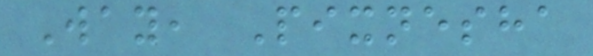Way, Pixnesha
